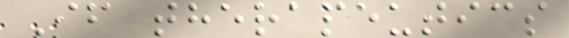If therapeutics
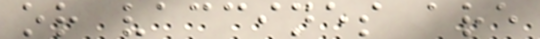or vaccines are
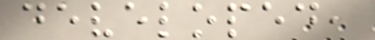developed,
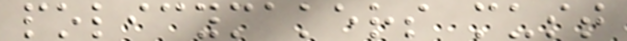policymakers must
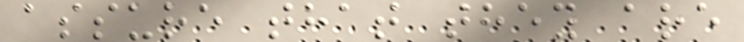assure that they are
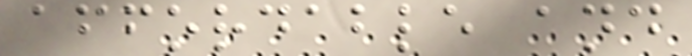affordable and
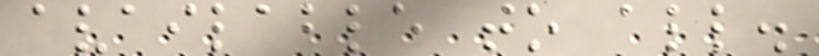available to all.
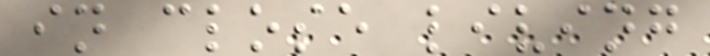in close living
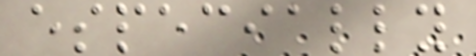especially
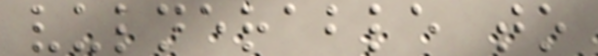vulnerable to
